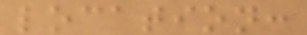location:
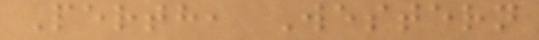Perth, Western
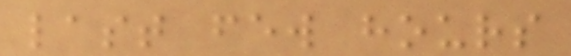last few hours
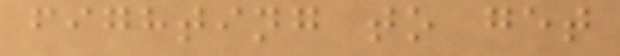fighting to get
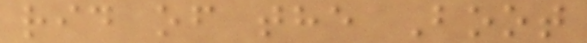rid of the Boot
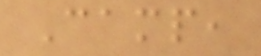Camp,
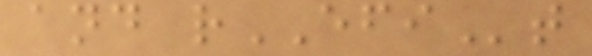and rEFIt
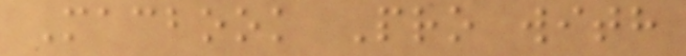Macbook Pro with
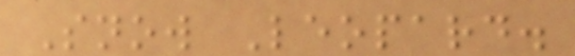Snow Leopard.
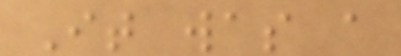It was a
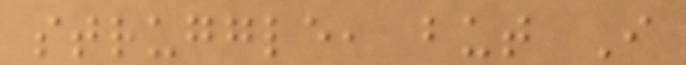struggle, but I
